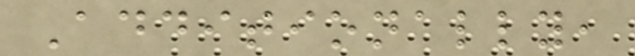Additionally,
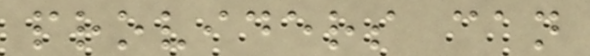providers can
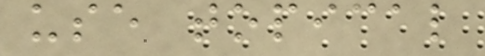use topical
